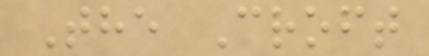The Croft
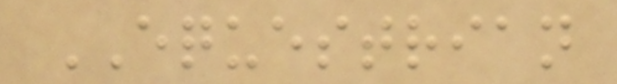EQUESTRIAN
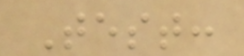Test:
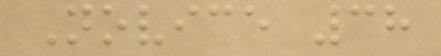Novice 38
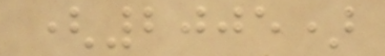(2005)
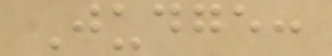Judge:
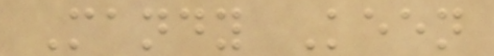Mandy Keen
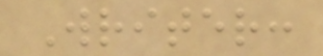Writer:
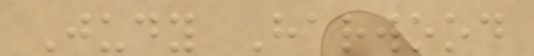Judy Harwood
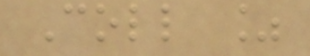Coll %
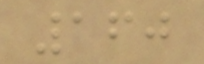160
